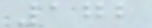172
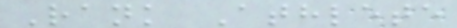Rank Athlete
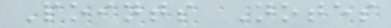Points Notes
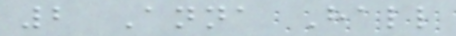2 Anna Hall
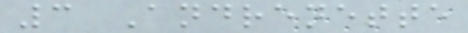3 Andrenette
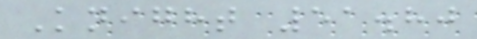Knight 51.80
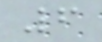6
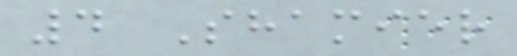4 Shamier
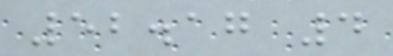52.17 4
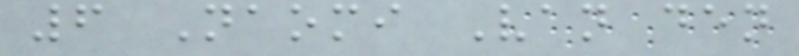6 Naomi Van den
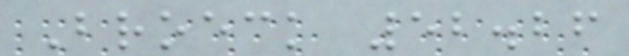Broeck 52.26
